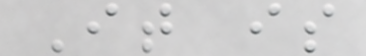It is
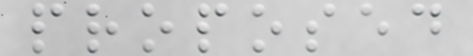proposed
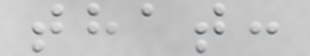that:
